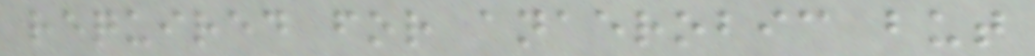required for anaerobic but
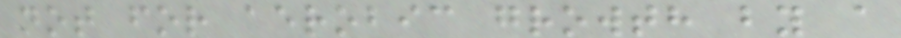not for aerobic growth by a
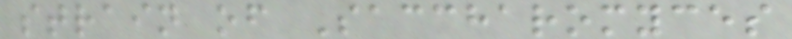strain of Saccharomyces
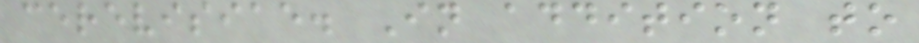cerevisiae. In addition to
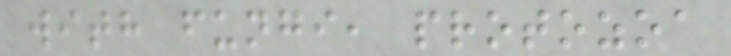with fungi, protozoa
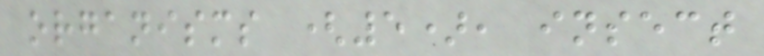organisms (5), insect
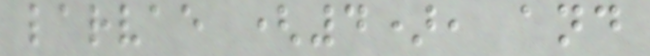larvae (4), and
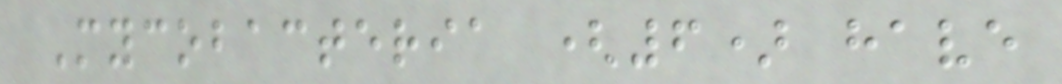Mycobacteria (6) have
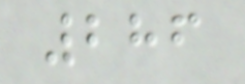286
